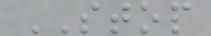STOP
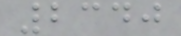2340
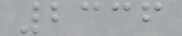2336
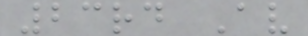23rd Av
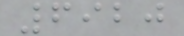6920
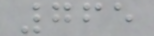765
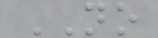NO
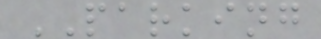PARKING
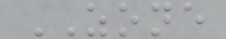ZONE
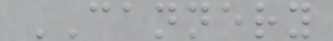CANNERY
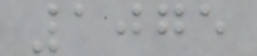1075
